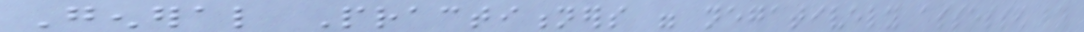General Practitioners were negatively assessed by
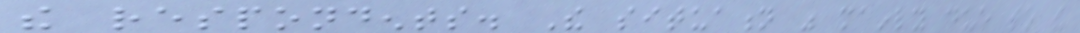the respondents. The situation was mainly due to the
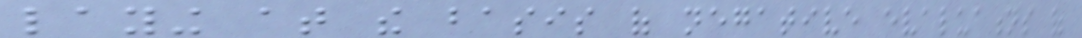laying at the basis of negative evaluations of
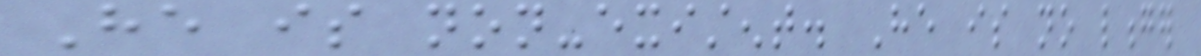He is non-existent. He is no longer
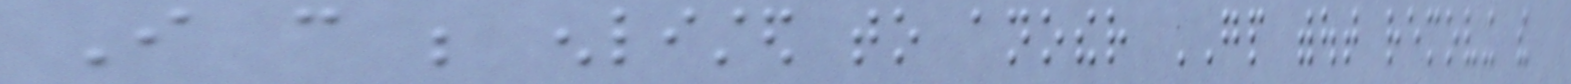I can be enlisted to another GP without removing the
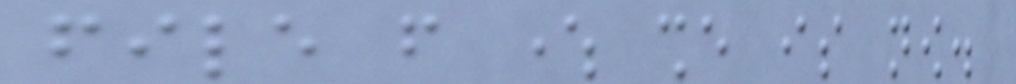file from where she is now.
